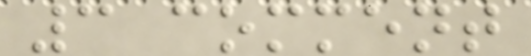3 comment
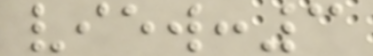view:3
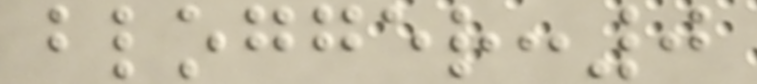blogger:0
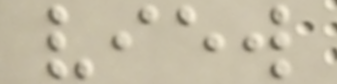view
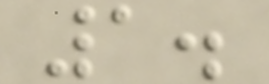1.
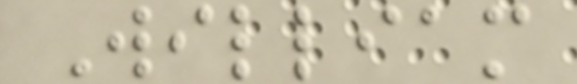William
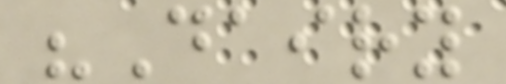"Dairy
